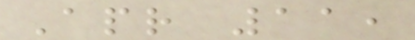Apr 11,
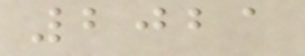2021
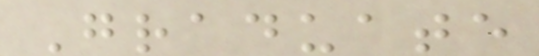Graduate
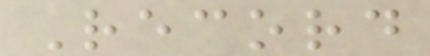Record
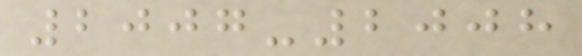2007-2008
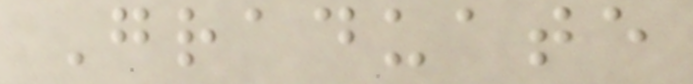Graduate
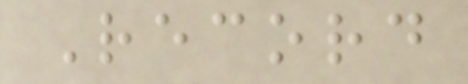Record
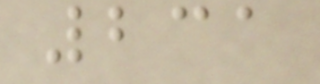231
